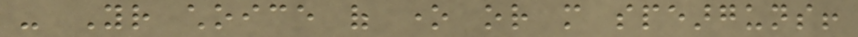- Your choice of one or more spearguns!
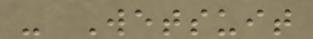- Wetsuit
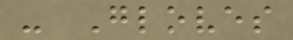- Gloves
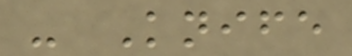- Knife
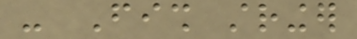- Fish stringer
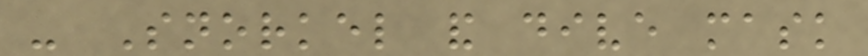- Snorkel and dive mask
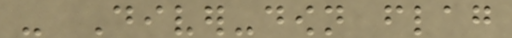- Diver-down flag
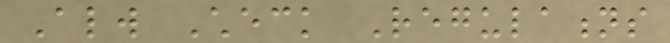Always Check Regulations
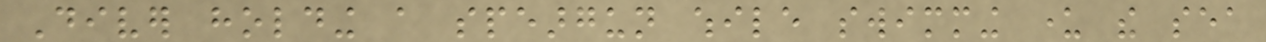Diver holding a speargun while swimming under the sea
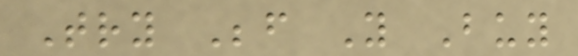Try Before You Buy
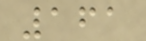161
